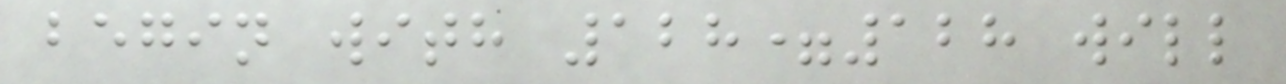begin with 128=128 will
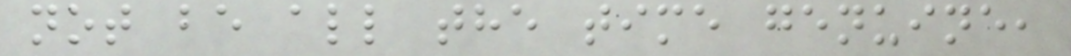not be all the time genuine,
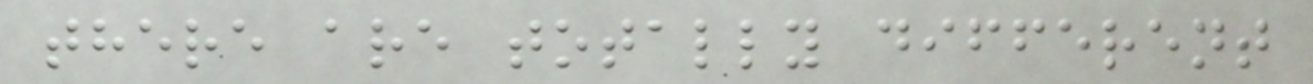there are totally different
